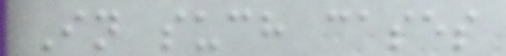In such cases
